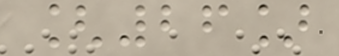[26]
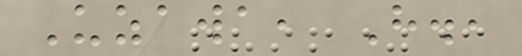Uzawa, H.,
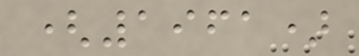(1961)
